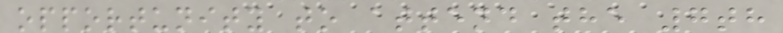opportunity to attend the 7th
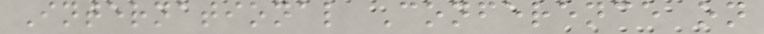International Conference on
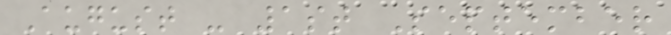August - 1st September
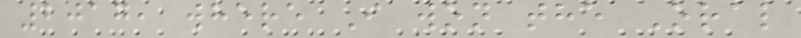2017, where I won the Oral
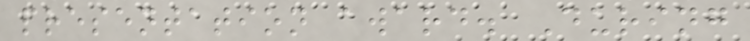presentation award. During
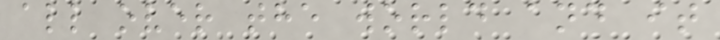all over the world and it
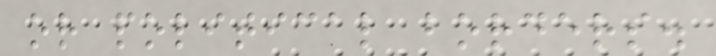or political borders.
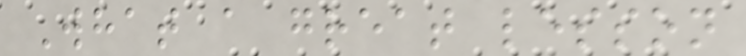What a great lesson
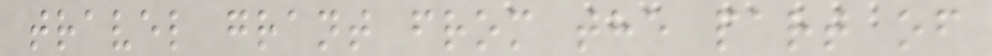travel grant from the part of
